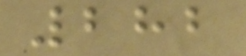282
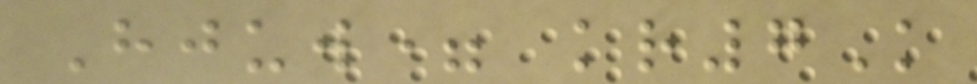Hjuw= kr7K
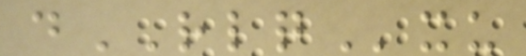dRLQxu
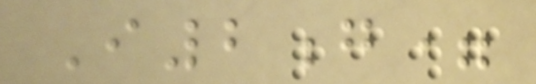I2g=
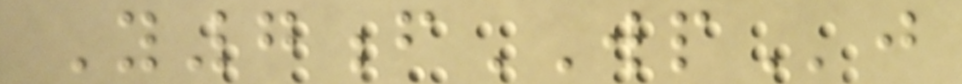Y7fWPj
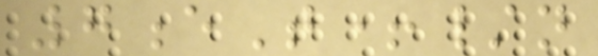7eT+/n
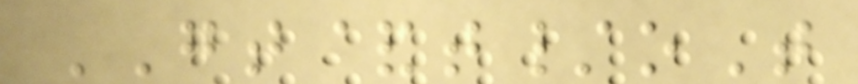GT&t/oT
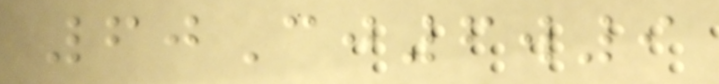60Cj6w9
